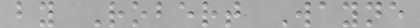by Robert Wayne
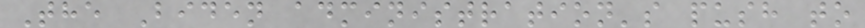The Biden administration's push to
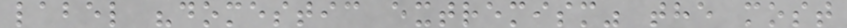label "domestic extremism" the most
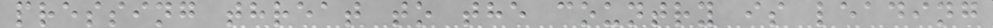pressing threat to the country is leading
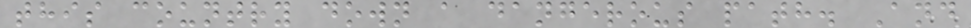this country down a dangerous path. And
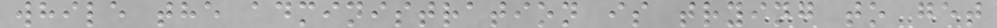while the administration is trying to get
